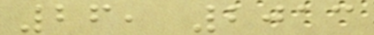26, 2013
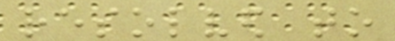resolved to
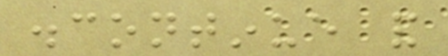discontinue and
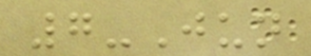7-Jun
